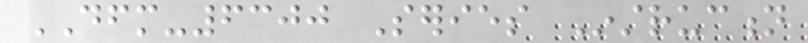DFM-6300 Series Instruction
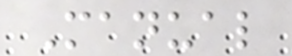Manual
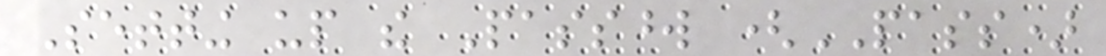Setting up the Password (PASS)
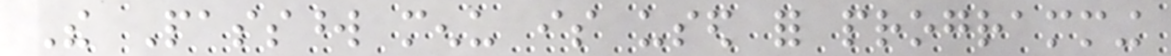The Password menu is used for programming
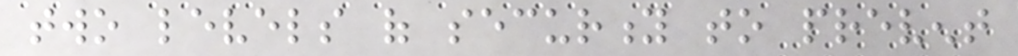two levels of security to prevent
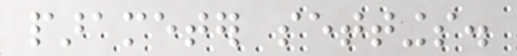parameter settings.
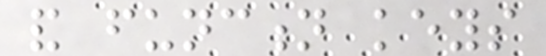and function keys
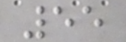55
